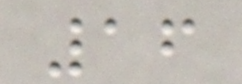16
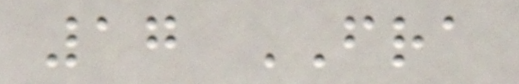17 FRA
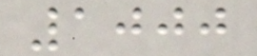1000
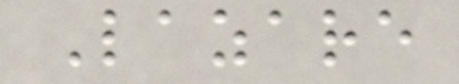Lazare
